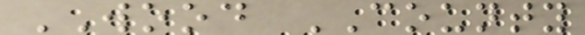WOOD COUNTY
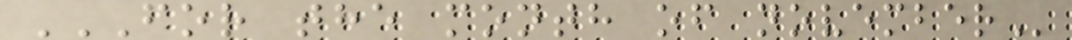FOR THE MONTH OF NOVEMBER
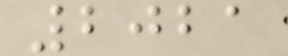2021
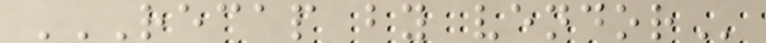RECAP BY VENDOR
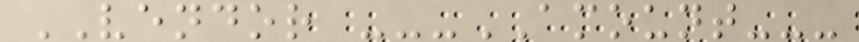VENDOR ---AMOUNT---
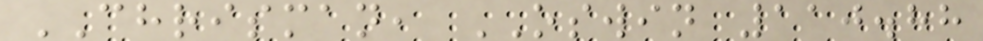CHRISMAN, OSWIN 110.88
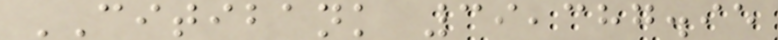CITIBANK 39,387.95
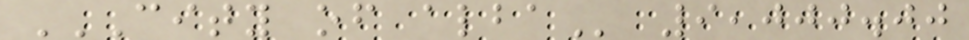CITY OF ALBA 9,000.00
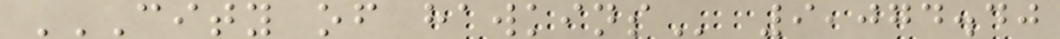CITY OF HAWKINS 9,074.40
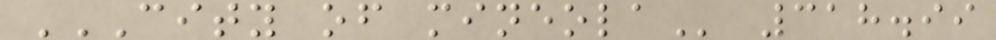CITY OF MINEOLA 318.99
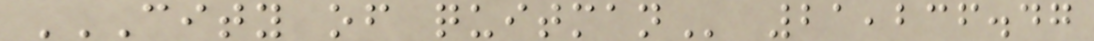CITY OF QUITMAN 21,236.47
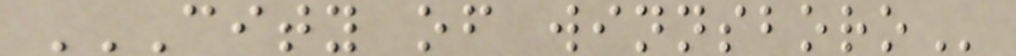CITY OF WINNSBORO
